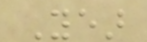Year
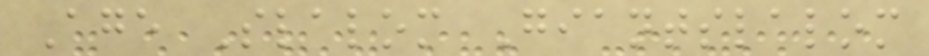Age Slalom Giantslalom
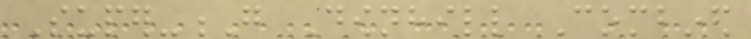Super-G Downhill Combined
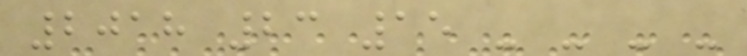2018 23 15 - - - -
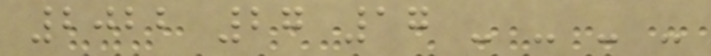2022 27 17 - - - -
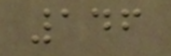146
